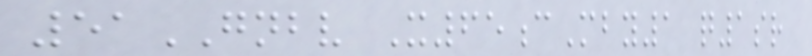51GNBV X65cMby1 q1sr
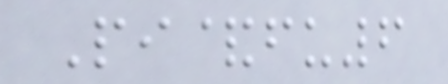Pi&fu6
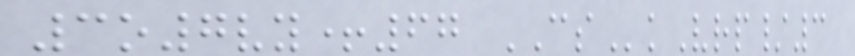3o7vy+67 CSkVrp/3
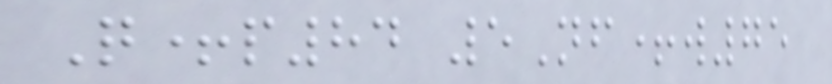Q+p84 5Nf+w75
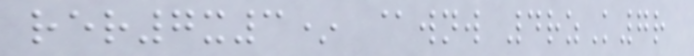rer7x3* @wnw 4rzK7r
